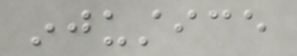injustice
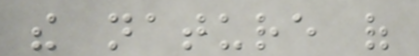the nature of
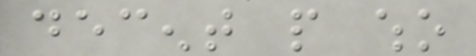decent people who
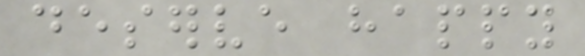deserve happy
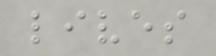lives
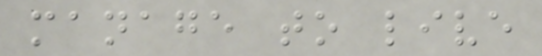manage to live
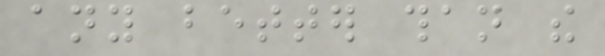any better than the
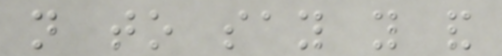not to say you and
